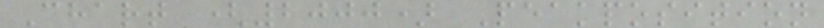Chart (2000) Peakposition
